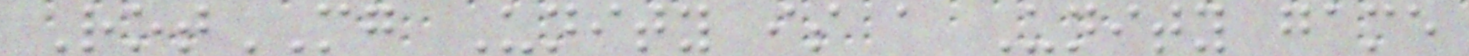RotMG Unity is a Unity game
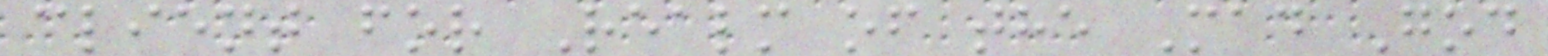client for Realm of the Mad God
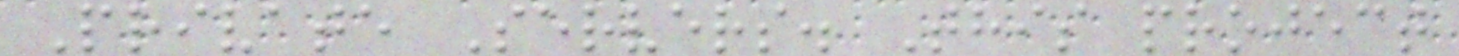Private Servers. This project
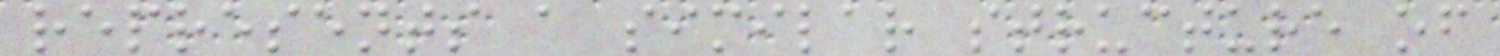represents a similar structure of
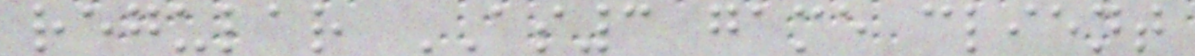regular AS3 game client
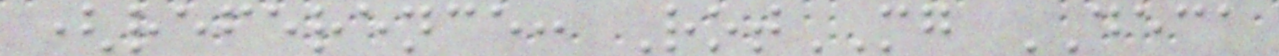(reference: RotMG DECA
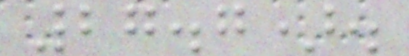27.7).
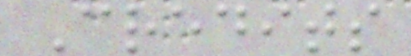Credits
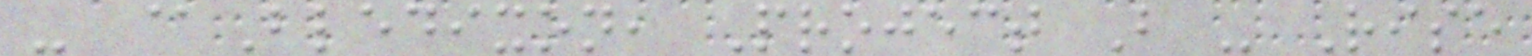- @Bledixon, Project B - Rise
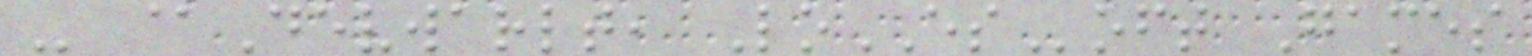- @Devwarlt, LoESoft Games
